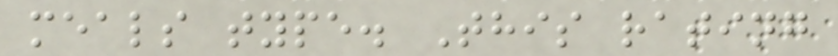meals type. This rating
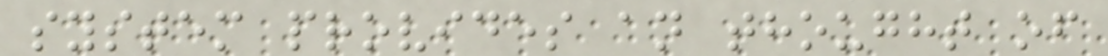system provides an thought of
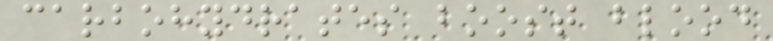carbohydrates boost blood
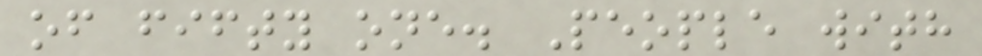of fifty one. People with
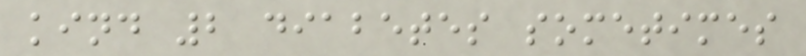kind 2 diabetes sometimes
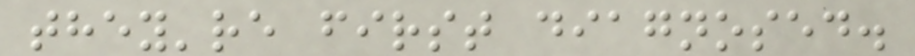they're first diagnosed.
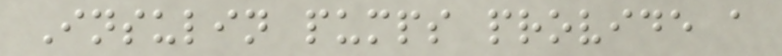Insulin pumps provide a
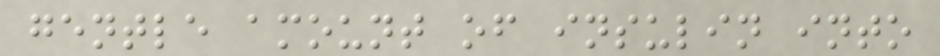gentle amount of insulin into
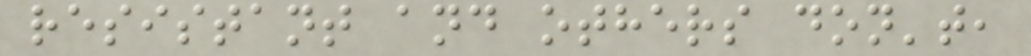resistant and others don't,
